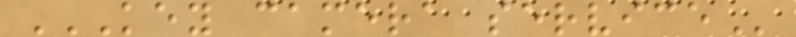KEY CAMERA SERVICE
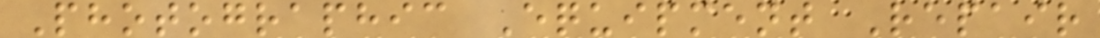Photographic Equipment Repair
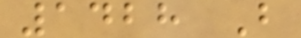1428 B
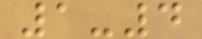1-4
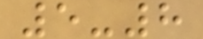5-8
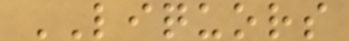LIQUORS
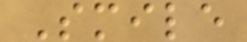Smile
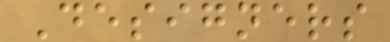Designers
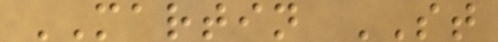MARTIN ST
